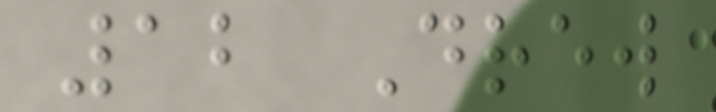12 Drew
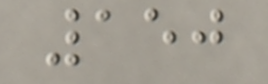150
